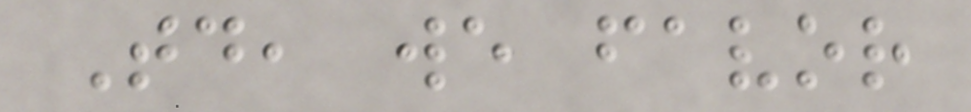Today, we favor
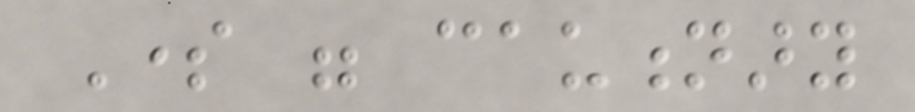Some were cautionary
